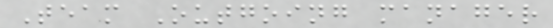Team Outgoing manager
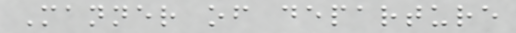Manner of departure
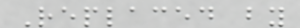Replaced by
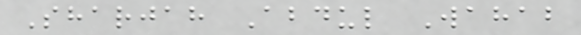Sharjah Abdul Wahab
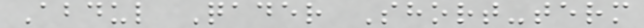Abdul Qader Short-term
